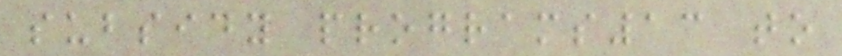subsidy programs13 to
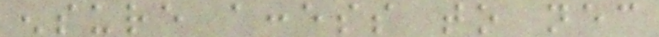ensure access to necessary
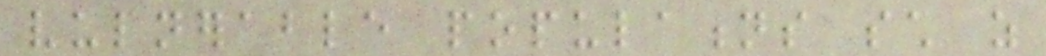vulnerable populations such as
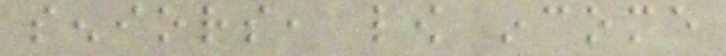seniors, low income
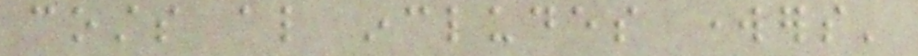costs also includes workers'
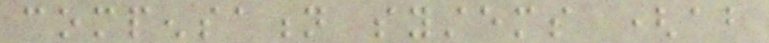compensation systems (about
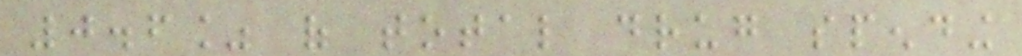0.6% of total drug spending
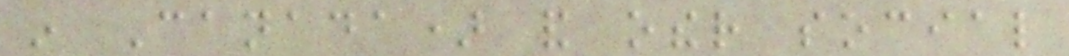in Canada) and other social
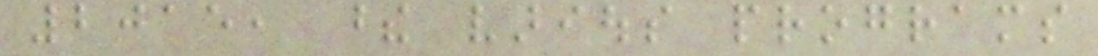2015, these various programs
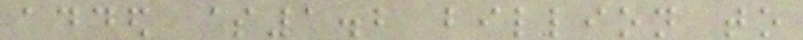added $1.2 billion to
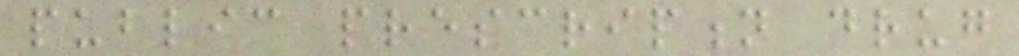public prescription drug
